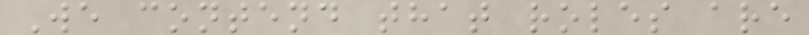We contend that roles are
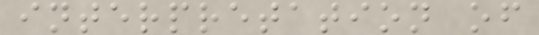interpretation of
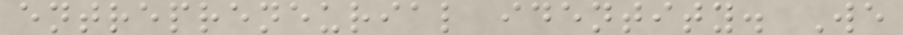entrepreneurial identity. We
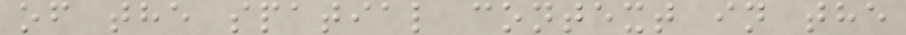of the spatial context in the
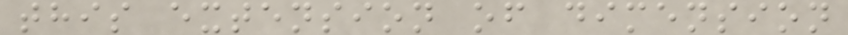this extension of dimension
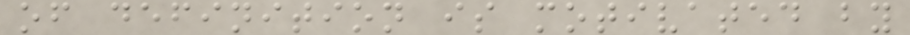of definition is motivated by
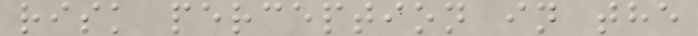risk perception in the
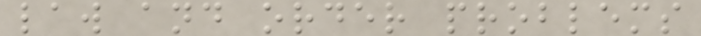law and order problems
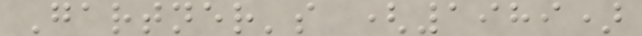Gartner's (1989)
